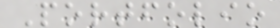Portfolio
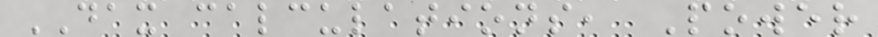DAX calculations, Power
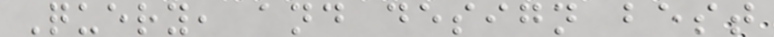Query, and design best
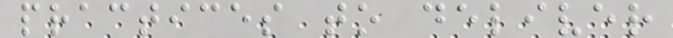practices to deliver
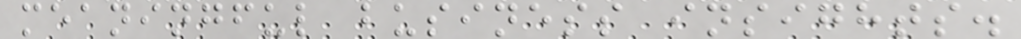meaningful business insights.
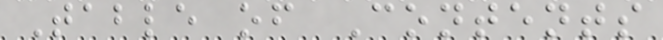Table of Contents
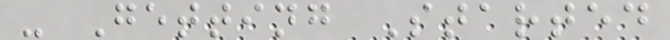- Getting Started
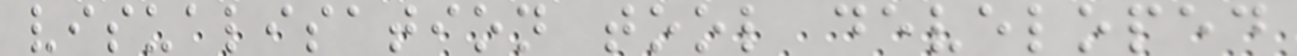visualisation tool developed
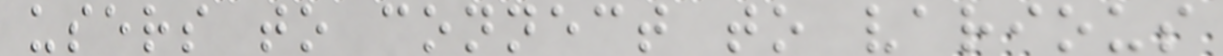users to connect to various
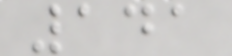141
